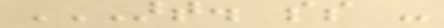ART. SS -
